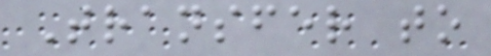Transfer to
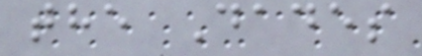the Dades
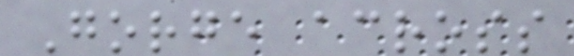Gorge across
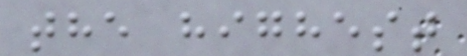the highest
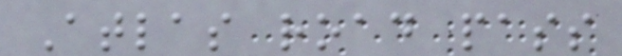Atlas road pass
